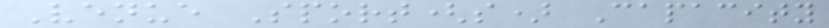Venue Sport(s) Capacity
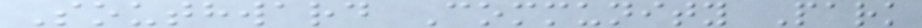Southward Community Park
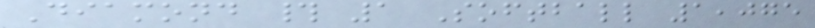Diamond # 1 Softball 1,075
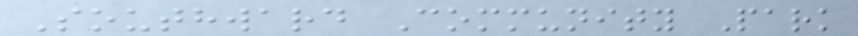Southward Community Park
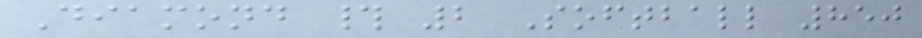Diamond # 2 Softball 850
